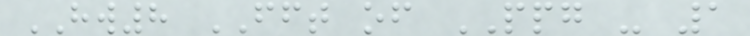HW8 FFT of PPG - 1
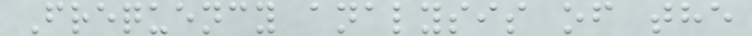Frequency analysis of the
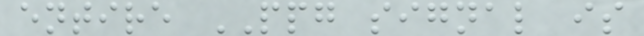entire PPG signal is
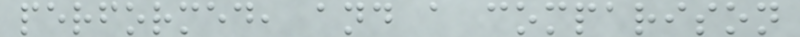performed, and a comparison
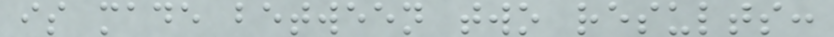is made between two results:
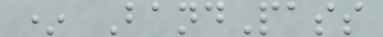* BandPass
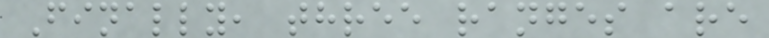Finally, three ranges are
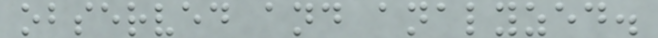observed and analyzed.
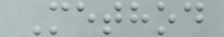Method
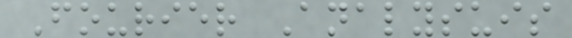Fourier Analysuis
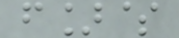f]$
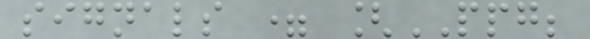signals = [PPG;
